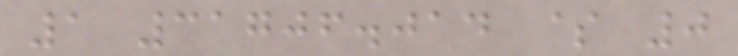1 31706.014 $ 0
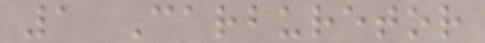1 Carburetor
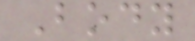Body
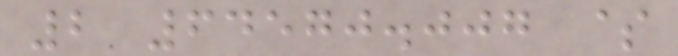2 64570.007 $
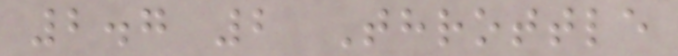2.7 2 Throttle
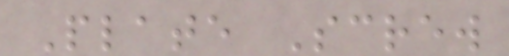Plate Screw
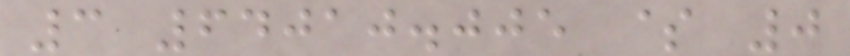3 64010.005 $ 0
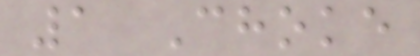1 Choke
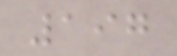197
